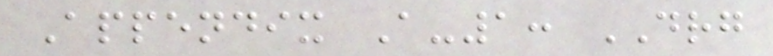Appendix A-1: DRG
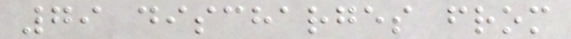79 discharges from
